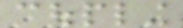coupling
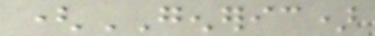(GENERIC)
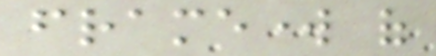framework of
